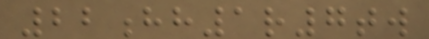22hh1r7tw
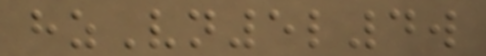hzVn5l4w
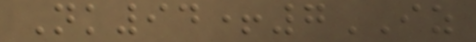Nk94+7IZ
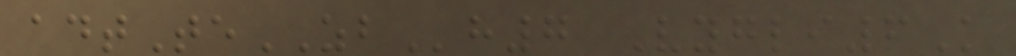adtTeZBh7 Vygli6K
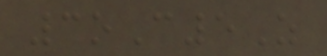3oC5Z
